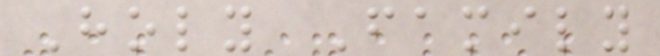Holy Family
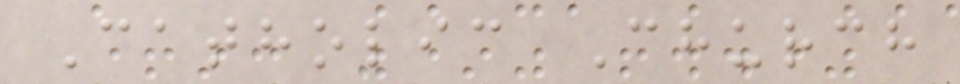Catholic Church
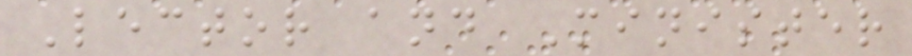Lector and Minister
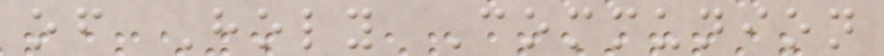of Holy Communion
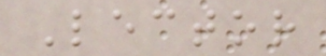Lector
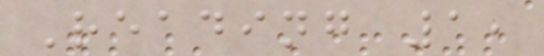Reading 1,
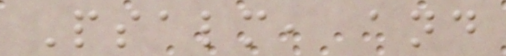Psalm, and
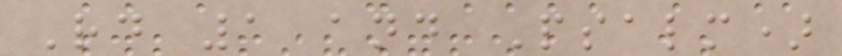Rd 1 and Psalm)
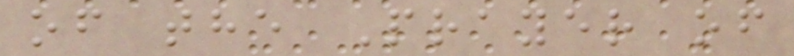of the Prayer of
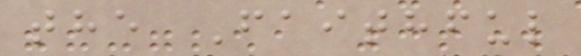the Faithful
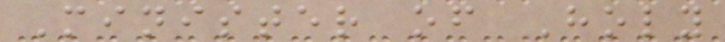Minister of Holy
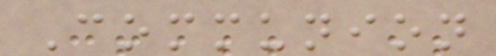Communion
